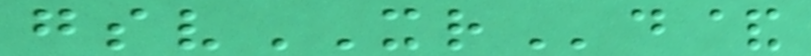gsvXRd&
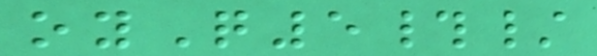oyQ5#/
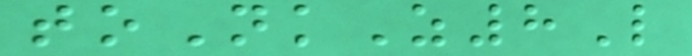toNkZ8L
